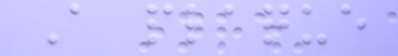A plaque
